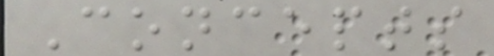Concepts
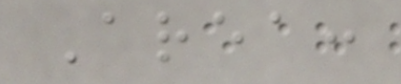Area:
